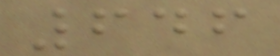646
